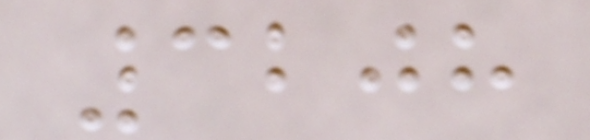3208
